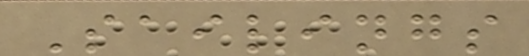Sailings
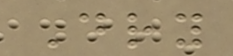Dry
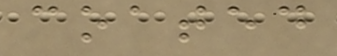coated
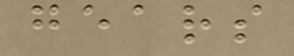gears
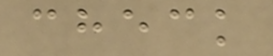check
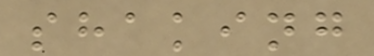shaking
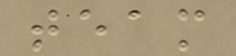team
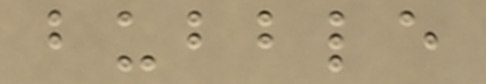bubble
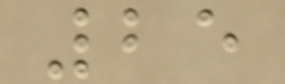25
